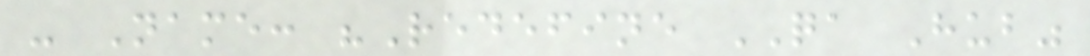- Name: "Redefine QA Hub"
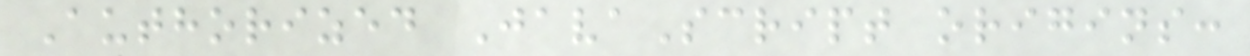Authorized JavaScript origins:
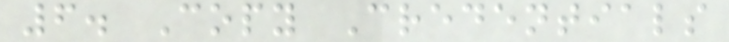6. Copy Credentials
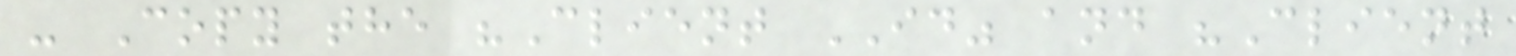- Copy the "Client ID" and "Client
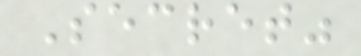Secret"
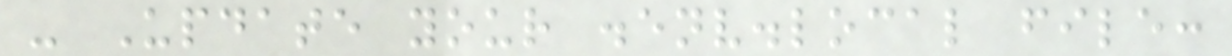- Update your .env.local file:
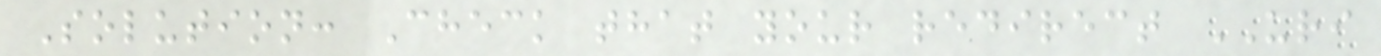Solution: Check that your redirect URI
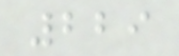229
